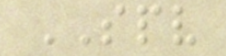SPV
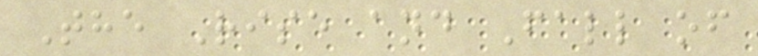The Rise and Fall of
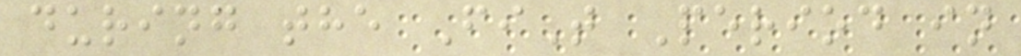during the FiT Period in
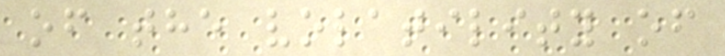of the volatility of
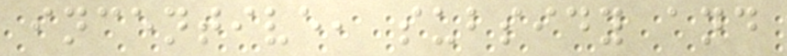incentive, subsidy and
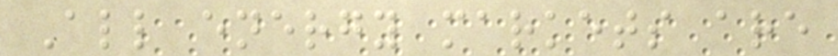All energy markets are
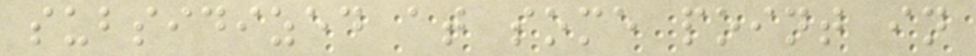subsidized at some point in
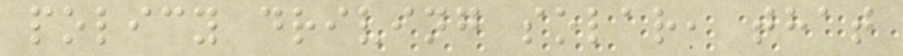policy driving solar, that
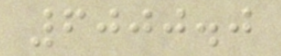6000.0
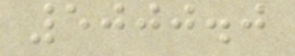5000.0
